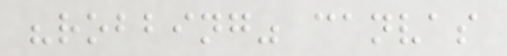"robbing" canvas
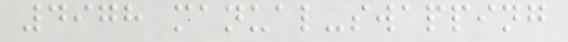4978 manual-swapping
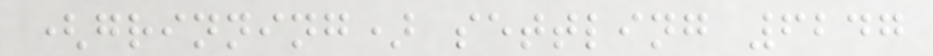(grinning) settling 6247
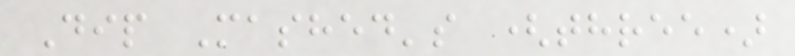Dip Mashed's (three)
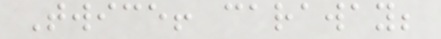Twice! caraway;
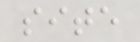site
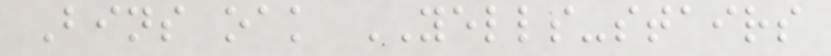Bins oak YELLS-stairs
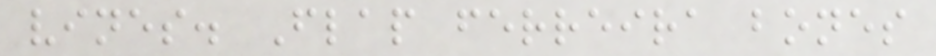vines. Flap ferreira bones
